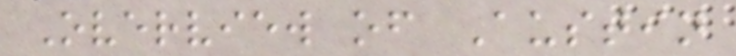Overview of Austin
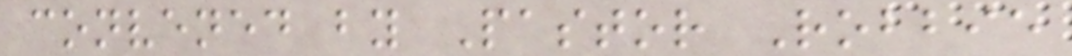convened by Pastor Robbie
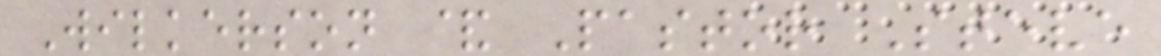Wilkerson & Pastor Steve
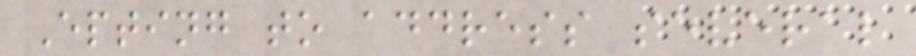Epting to address several
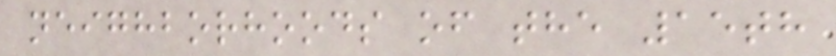neighborhoods of the 15th
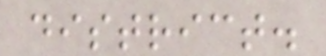district.
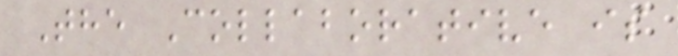The Collaborative is
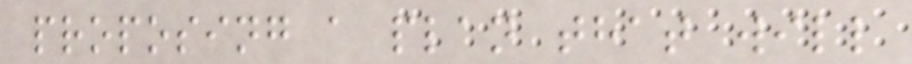proposing a plan that will
